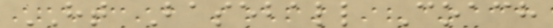HT Baseball Coach
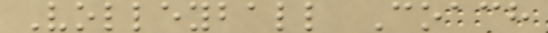Volleyball Coach
